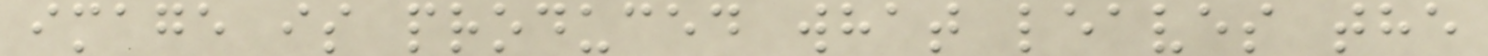image is produced what leaves the
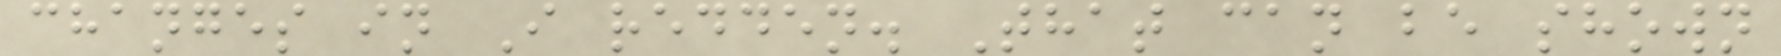changes in I redden. That can be shown
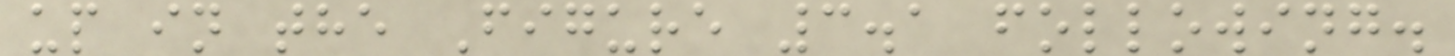up in the Figure 3.1 following.
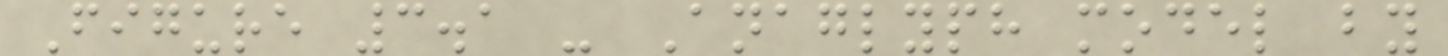Figure 3.1 - Anaglyph model by
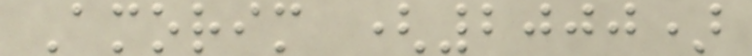Amorim (2000)
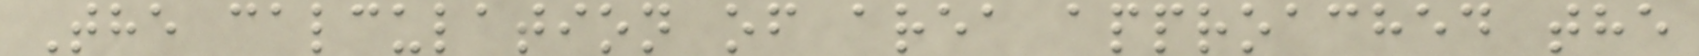The calculation of area approached the
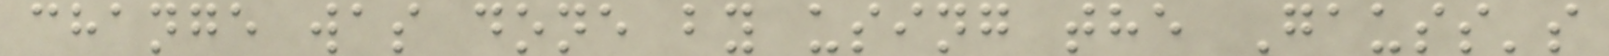change was done by using the Gauss's
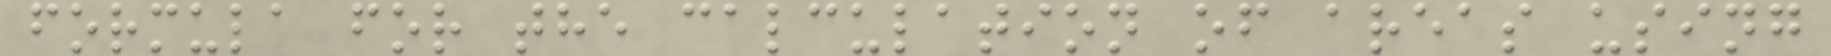formula for the calculation of areas using
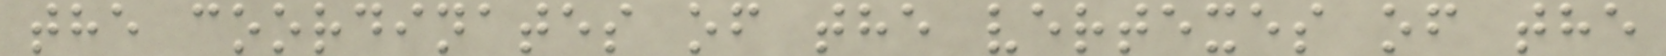the coordinates of the vertexes of the
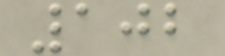102
